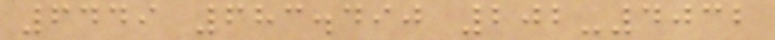6449 683.490 202-4032
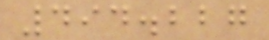494.227
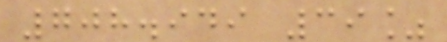708.949 39%
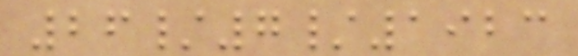26/7/1923
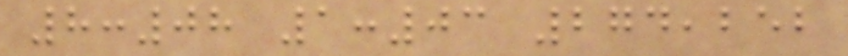8:08 1:03 274,252
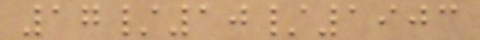17/10/1903
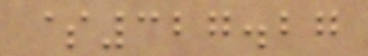$327.27
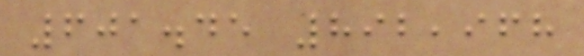601.45 892,968
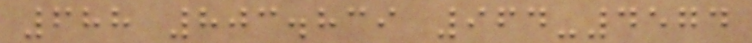688 803.839 964-4574
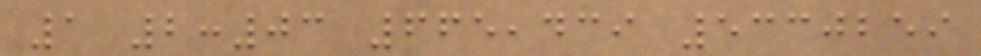1 2:03 665,439 5330259
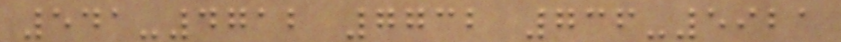541-4712 7732 736-5921
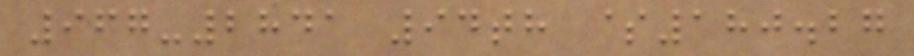967-2841 94th $180.27
